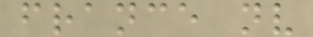france nv
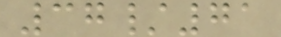37/71
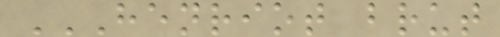HENRIOT BRUT
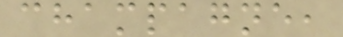champagne,
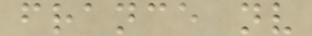france nv
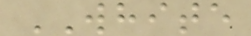WHITE
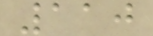110
